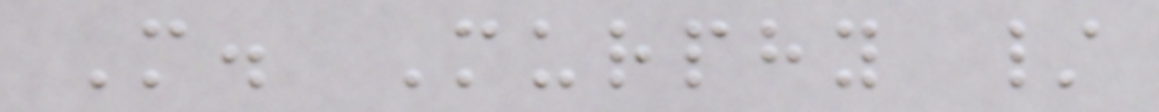M. Murphy /
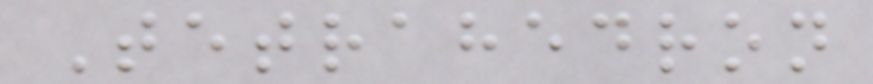Tetrahedron
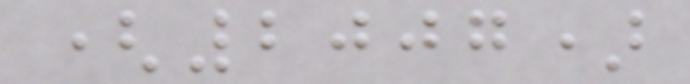(2007)
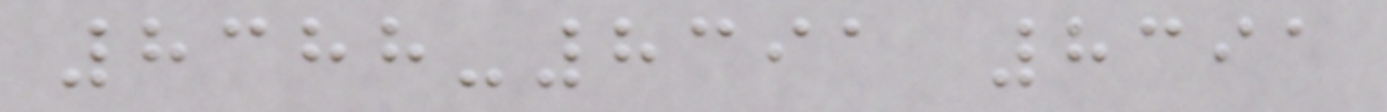8388-8391 8391
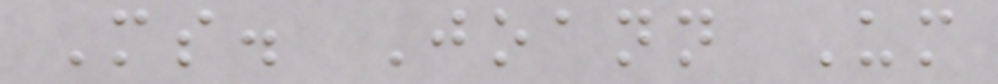Ms. Joann Um
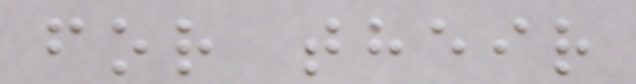for their
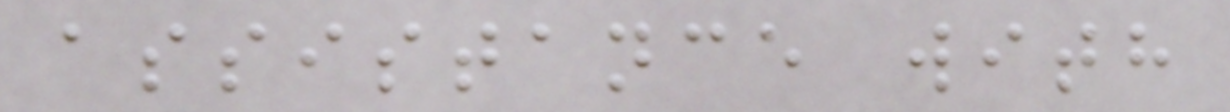assistance with
